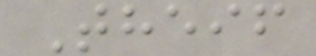Theif
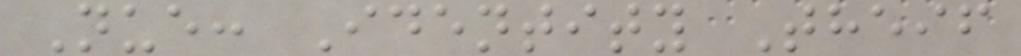Nue: Identity Theif
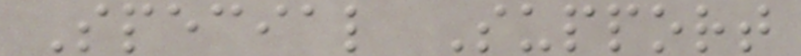Special Support
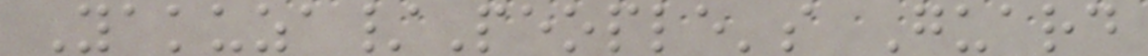Yakuza/People's Guard
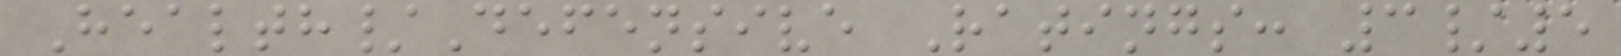Health/Defensive Ratings: 3/5
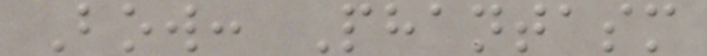Bow: Phantasm
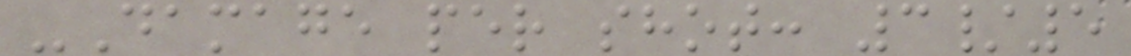-Damage per shot: 3/5
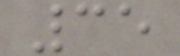35
